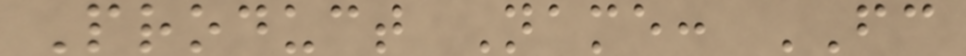Product Name: FC
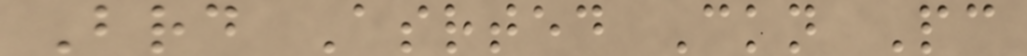Brd Asrted Ckn Pc
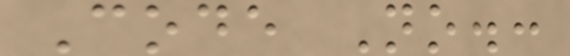Code No.:
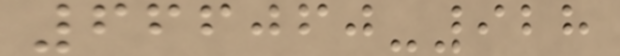666060-928
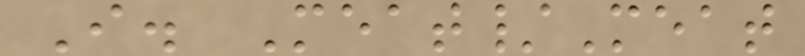I. Meat/Meat
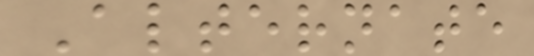Alternate
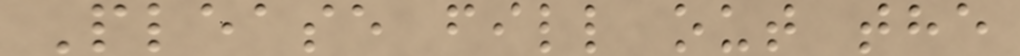Please fill out the
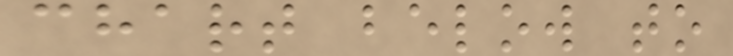chart below to
